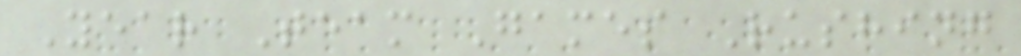Year Team Games Rushing
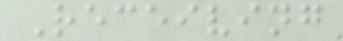Receiving
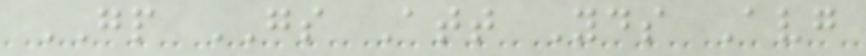GP GS Att Yds Avg
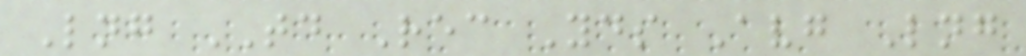Lng TD Rec Yds Avg Lng
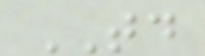TD
